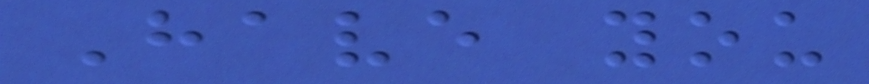Have you
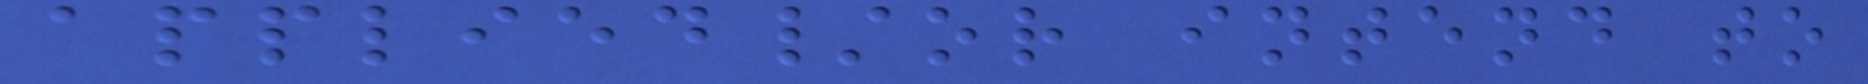applied/or intend to
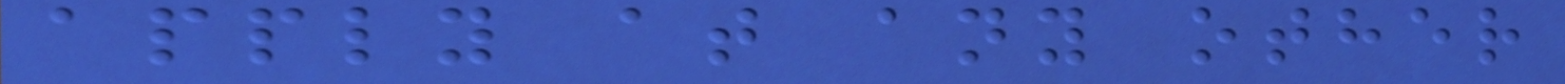apply at any other
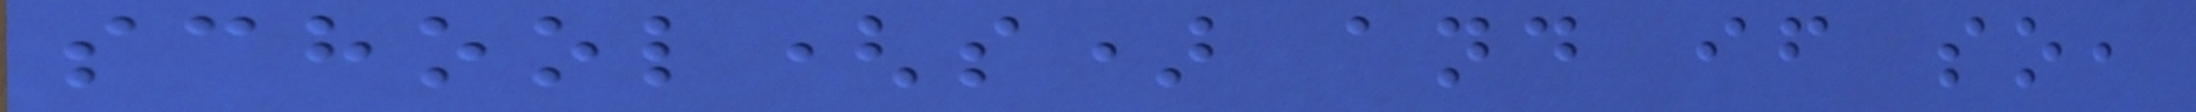school(s) and if so,
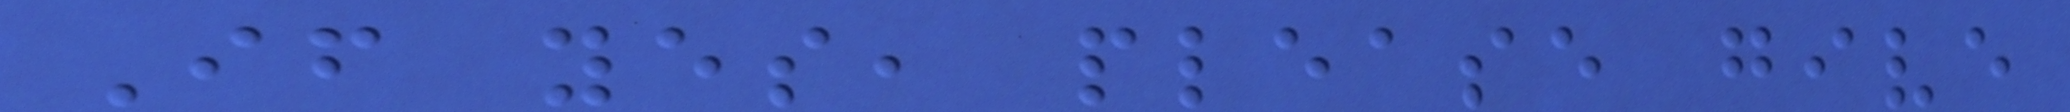If yes, please give
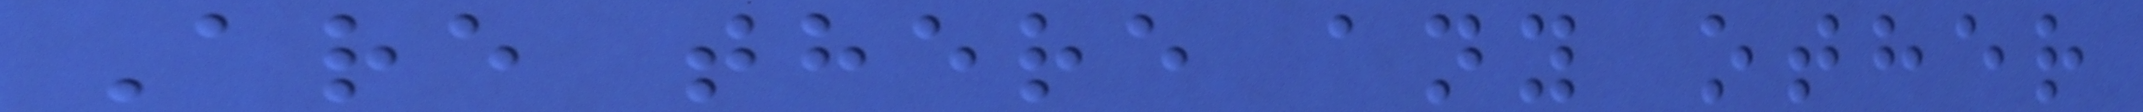Are there any other
